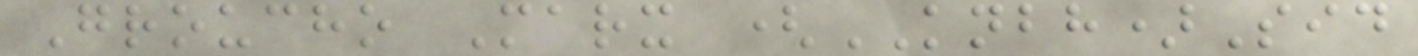Groucho Marx (KNBH)Sid
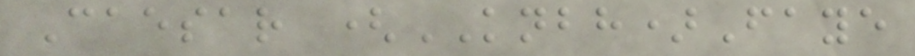Caesar (KNBH)Faye
